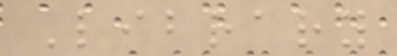Library
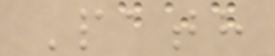Path
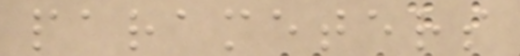parameters
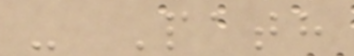- Path
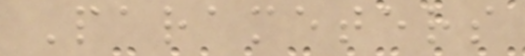Parameters
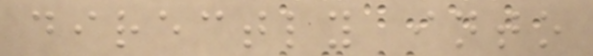directly into
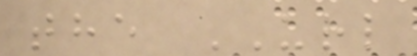the URL
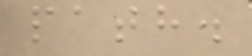path.
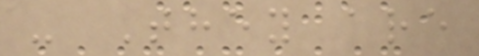- They are
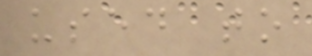used to
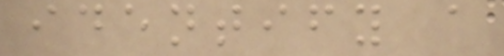identify a
